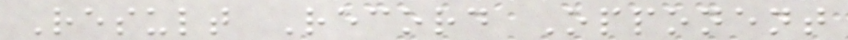Result Record Opponent
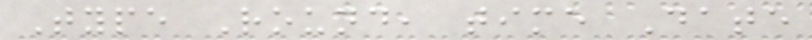Type Round, time Date
